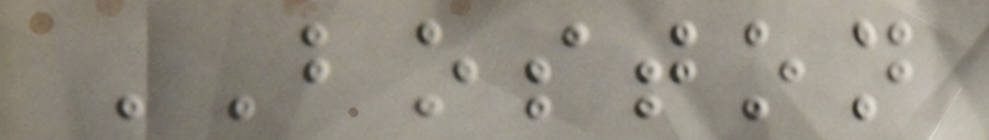BOSTON
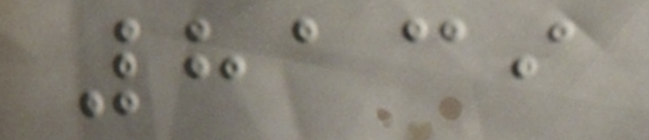8139
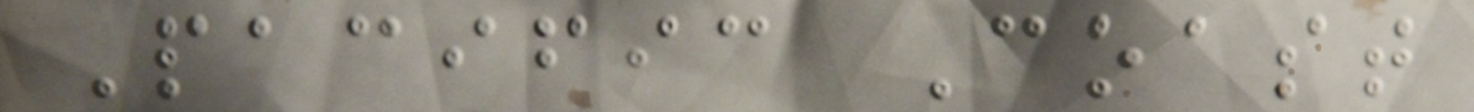Pacific Coast
